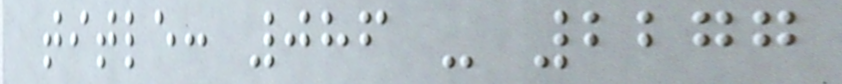title: 086 - 2277
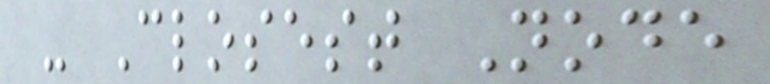- Closest Node
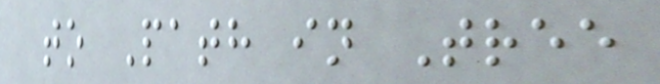to Path in Tree
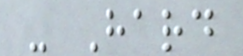- Hard
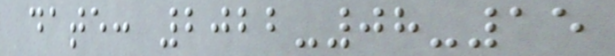date: 2022-08-15
